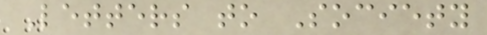Letters to Society
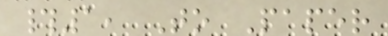#1, To Paper
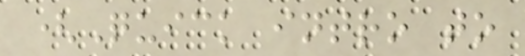(Quick intro to
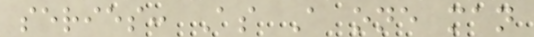series: As A one man
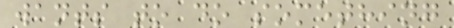wants to do something
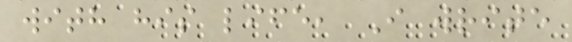with his life, I write
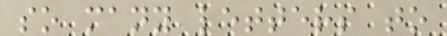so many letters to
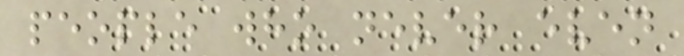people who never even
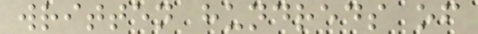written hundreds of
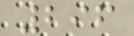296
